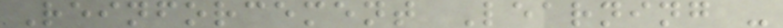Reinforcement Learning -
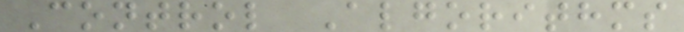Control Algorithms
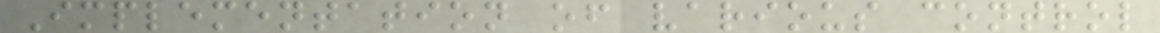Implementation of various control
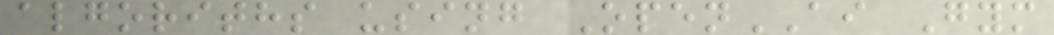algoriths using OpenAI Gym
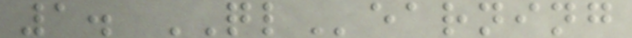1. QLearning
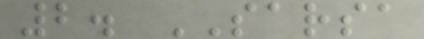2. SARSA
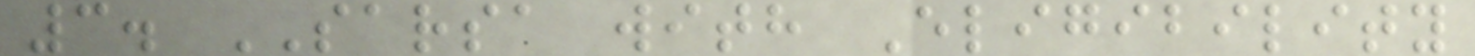3. SARSA with Eligibility
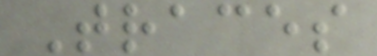Traces
